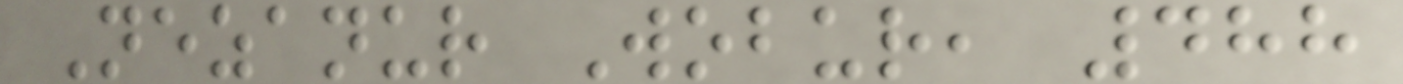Nezanur Wobur, 488
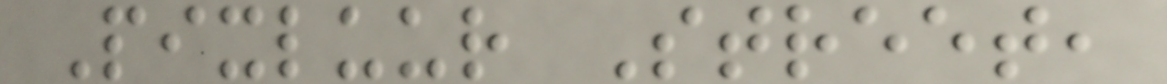Pixluur Street,
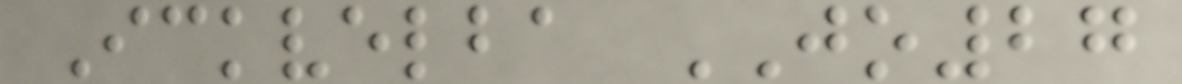Ickvelba JO27
